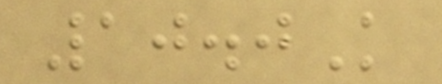10.0K
